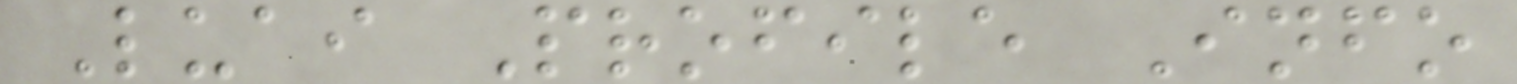Luai Profile Info
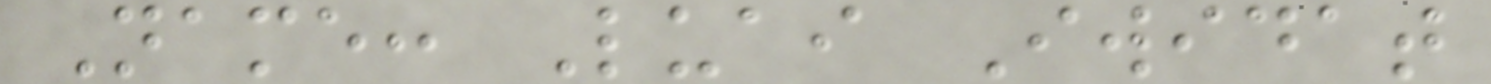Name: Luai Iwidat
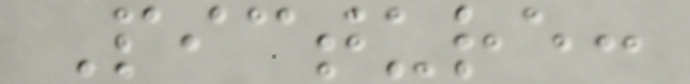Picture:
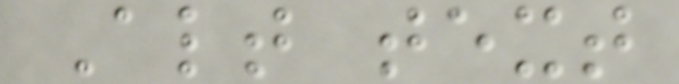Alt text
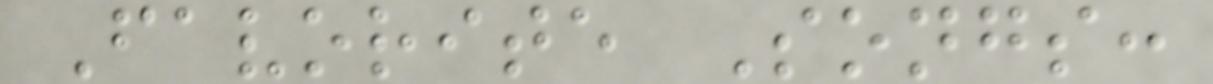Favorite Songs:
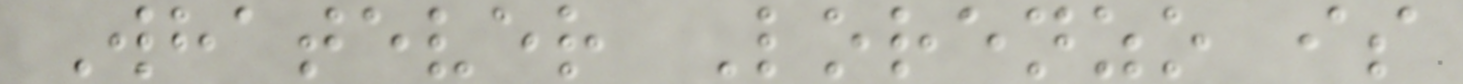Whatever Lorenzo is
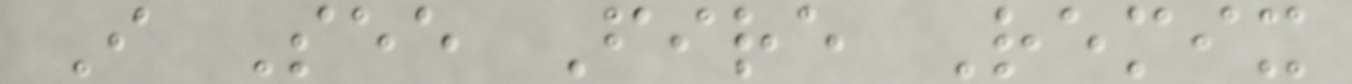I See Fire Remix
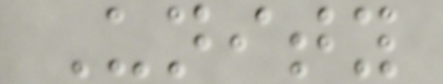Unity
